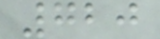720
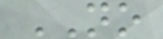NO
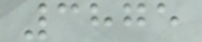3875
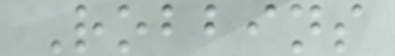Robbins
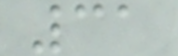31
